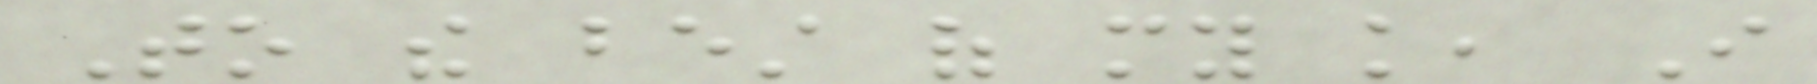To the best of my knowledge, I
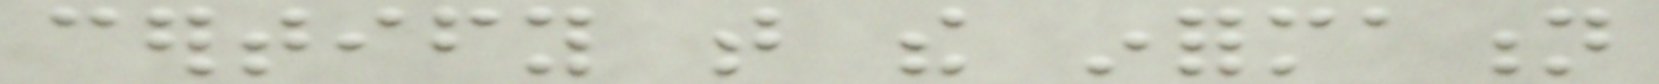certify that the information
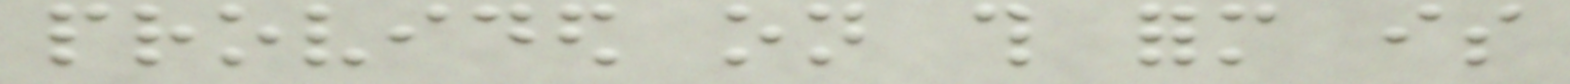provided on this form is
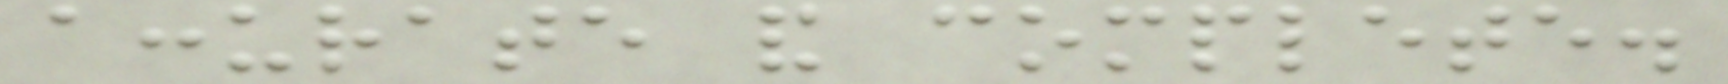accurate and complete.
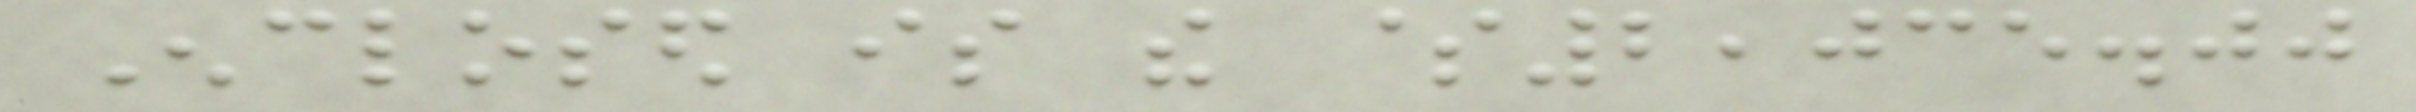Enclosed is the $2,035.00
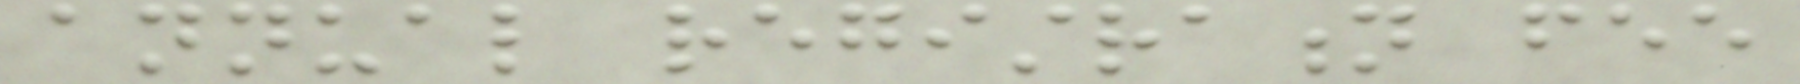annual registration fee
